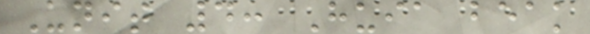Unit 4: Huia beak
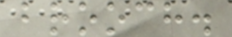brooch.
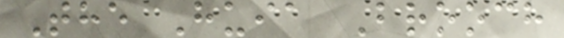The Huia Brooch
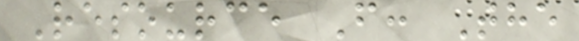Resource F: The
